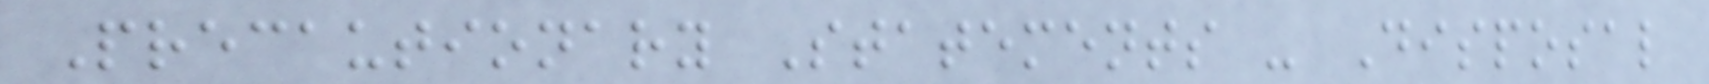Precautionary Statements - Disposal
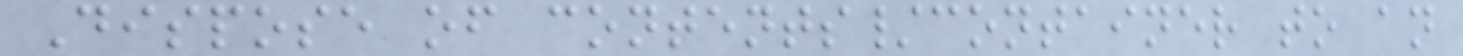Dispose of contents/container to an
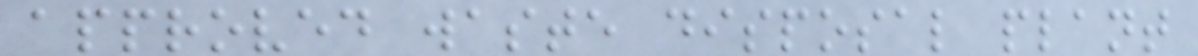approved waste disposal plant
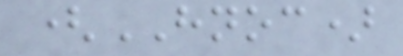(HNOC)
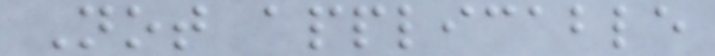Not applicable
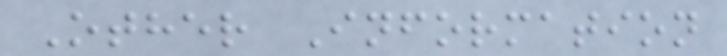Other Information
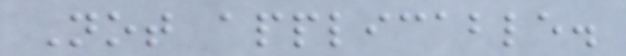Not applicable.
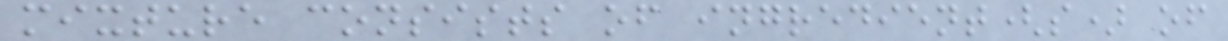mixture consists of ingredient(s) of
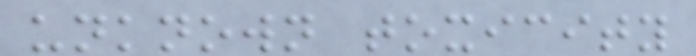unknown toxicity
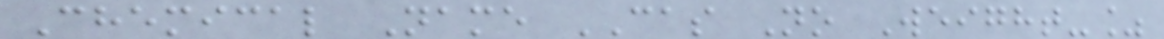Chemical Name CAS No Weight-%
